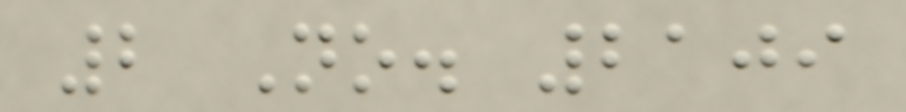2 No. 2109
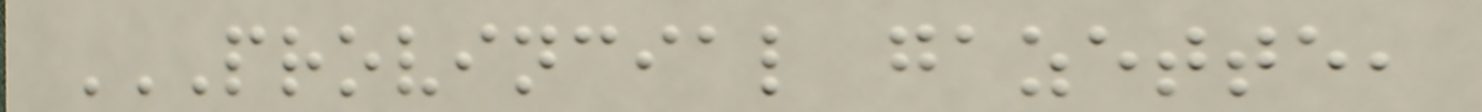PROVINCIAL GAZETTE,
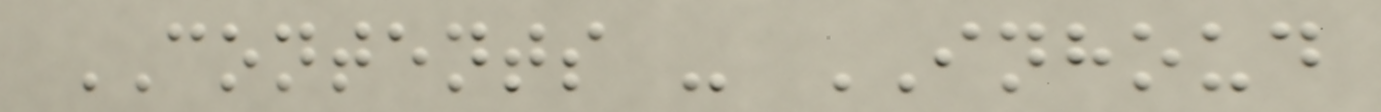CONTENTS - INHOUD
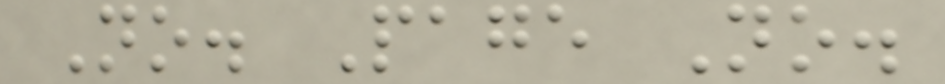No. Page No.
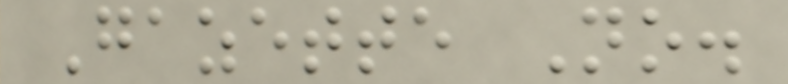Gazette No.
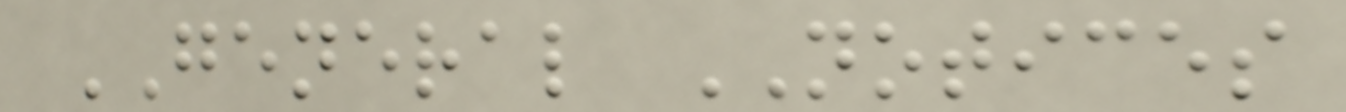GENERAL NOTICES
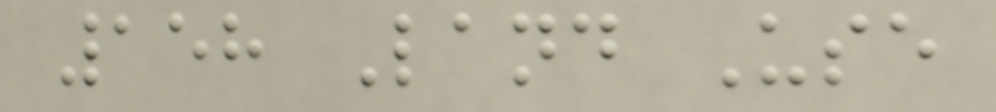158 Land Use
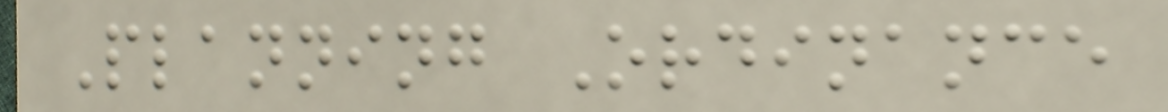Planning Ordinance
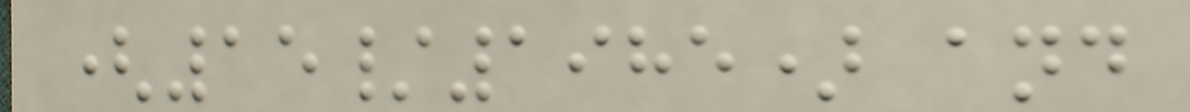(15/1985) and
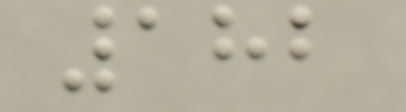182
